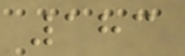183
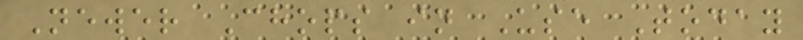Newer Chops in Use Today
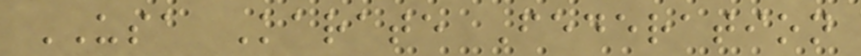USA Karate Federation
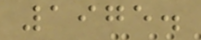1975.
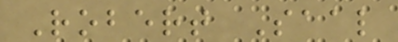Robert Saal
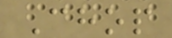Chop
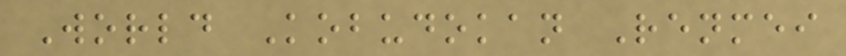World Kobudokan Renmei
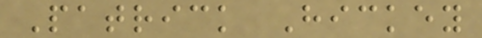Patrick Hickey
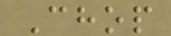Chop
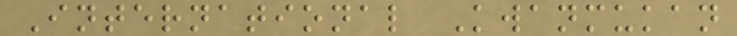International Kwanmukan
